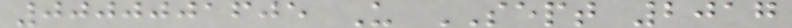0000001605 U SEPT 2017
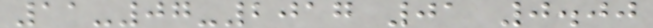11-07-2017 01 0.00
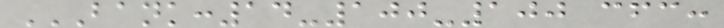BANK:14-100-100 CFC:
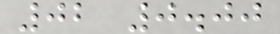02 0.00
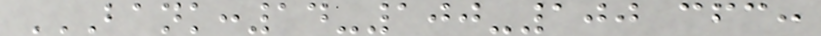BANK:14-100-100 CFC:
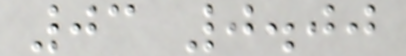03 0.00
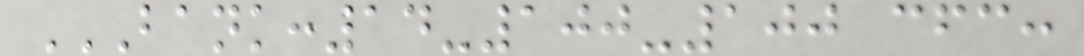BANK:14-100-100 CFC:
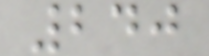240
